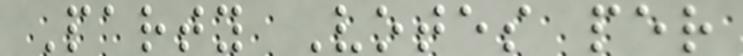Party Votes per
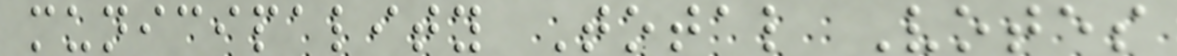municipality Total Votes
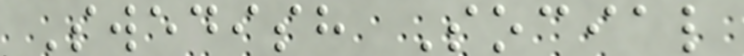Swedish Social
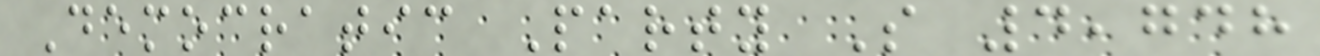Democratic Party S 4,748
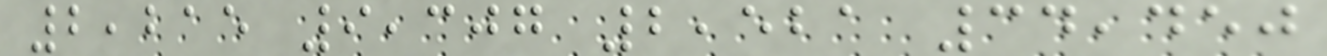2,215 9,307 2,521 34,450
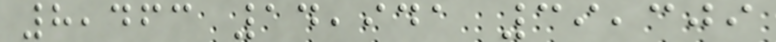8,463 14,941 39,309
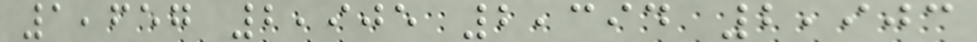1,657 2,905 2,394 2,903
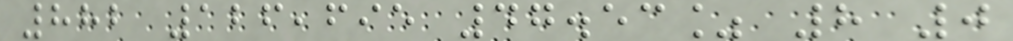882 126,695 47.53% 8 0
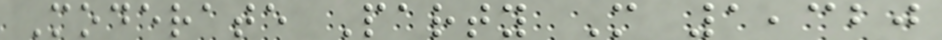Moderate Party M 1,320
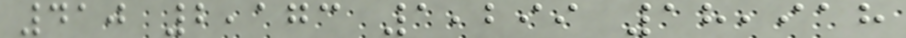410 2,173 1,299 18,918
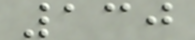130
